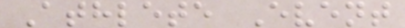Athlete Event
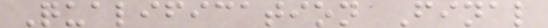Qualification Final
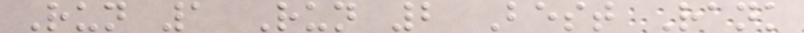Run 1 Run 2 Best Rank
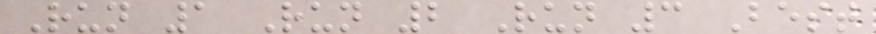Run 1 Run 2 Run 3 Best
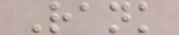Rank
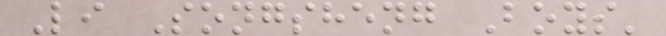Li Songsheng Boys'
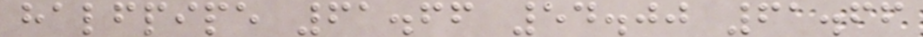halfpipe 61.66 54.00 61.66
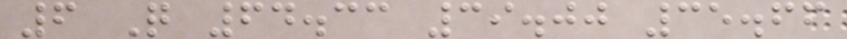6 Q 64.33 39.00 35.66
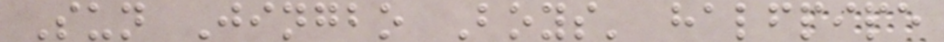Sun Jingbo Boys' halfpipe
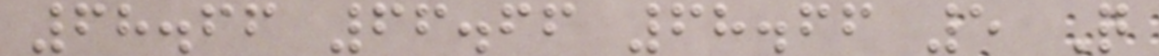68.66 66.66 68.66 5 Q
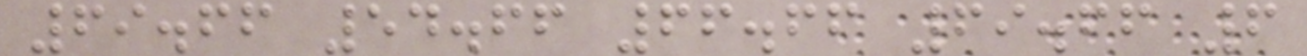69.66 54.66 66.66 69.66 6
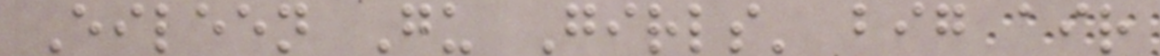Eileen Gu Girls' big air
